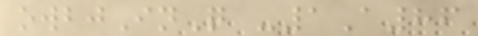owbjInQ -1A86
